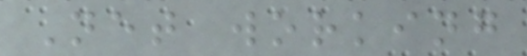Net working
